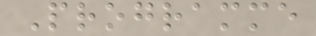Programme
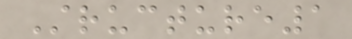Structure1
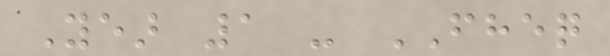Year 1 - FHEQ
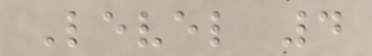Level 4
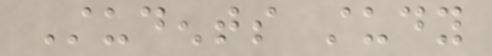Students study
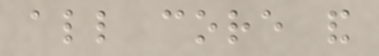all core and
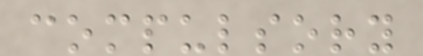compulsory
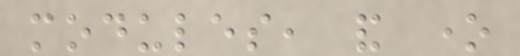modules, and one
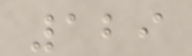129
